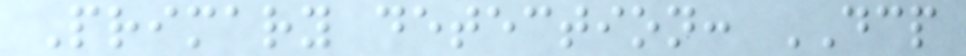Primary detection: DCP
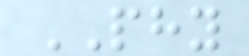PHY
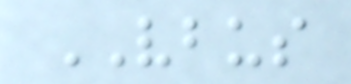VBUS
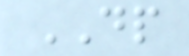DP
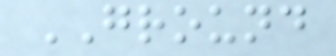GROUND
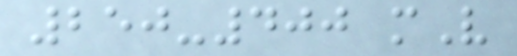250-400 mV
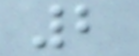2
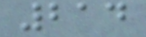214
